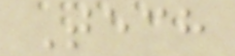Tech
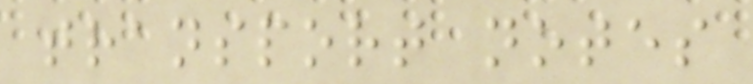transport notes
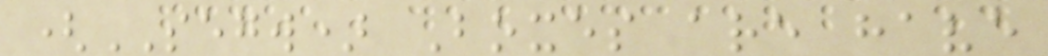(SEGW) Boxes are have
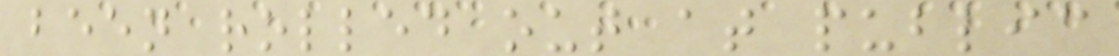been rolled out at public
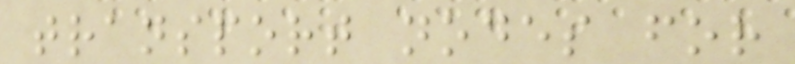transport nodes for
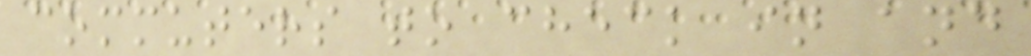commuters to check in and
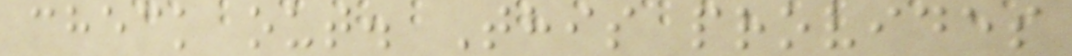check out. This provides
